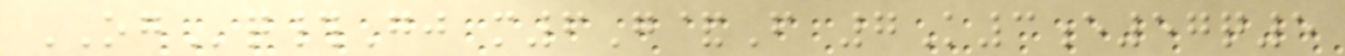OGq#Gj m6G&F 7K3e57q5
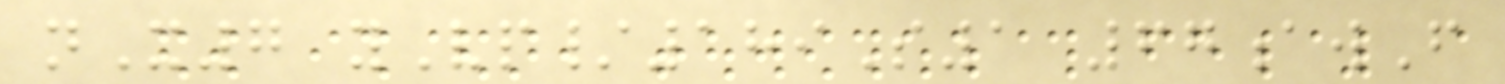nX7 yVp/189S1 67awF
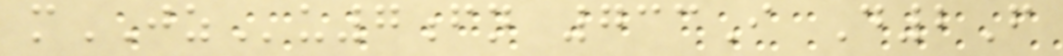mJZu7fn 733I D2F
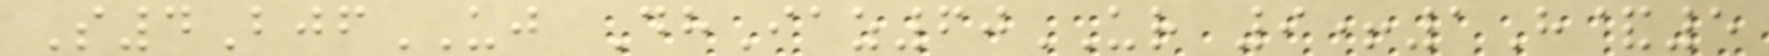S4BjfUJ DhIaz60UR 9+1H&5
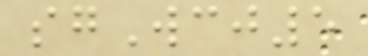sgWcj5
